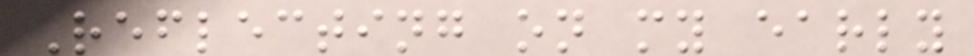Reflecting on my early
